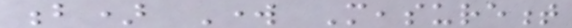b) Work Measurement
